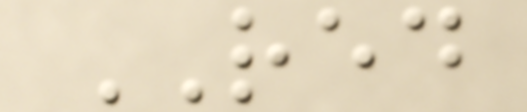RED
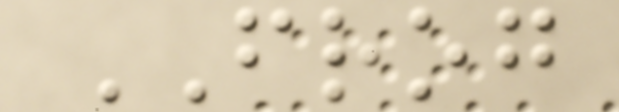FROG
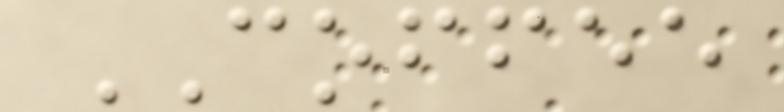COFFEE
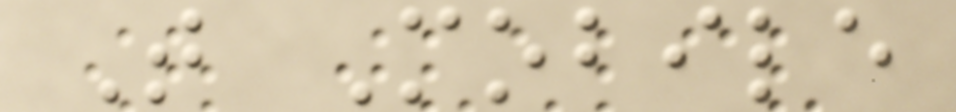T Mobile
